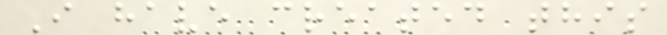I have created this
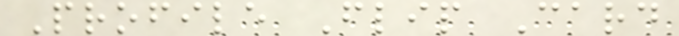Profile Flip Card
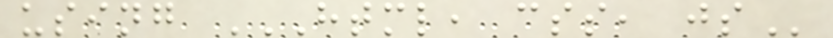using HTML, CSS, JS
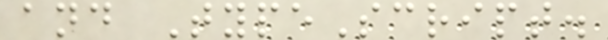and TypeScript.
